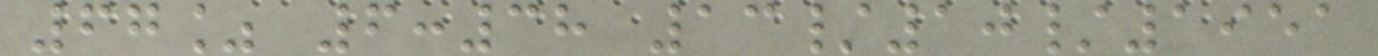67% 6:38 13/10/1951
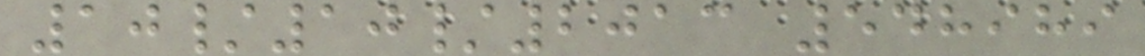10/10/2013 548989
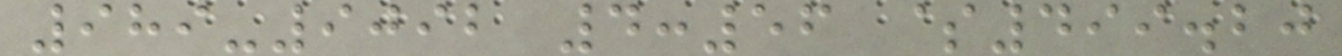989-9092 4:56 $499.20
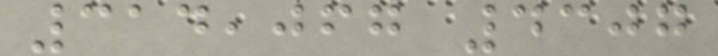314,067 4307
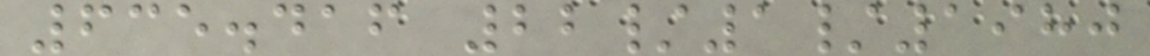635.416 22/1/1980
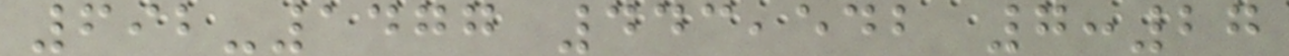692-1477 443,542 7:27
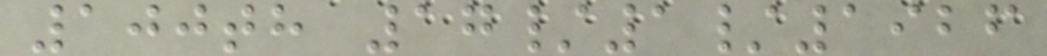100th 17/1/1926
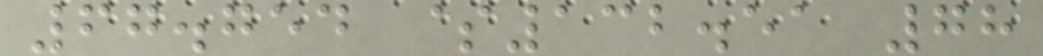67.754 $132.51 78
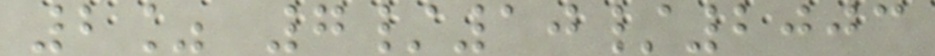2% 7/10/2003
